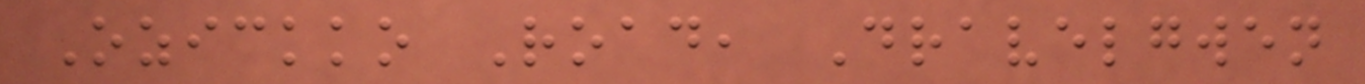Ozickko Road, Dravelgwen
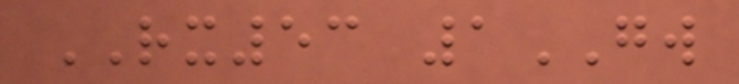RX53 1GW
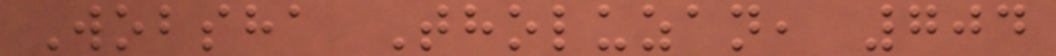Wobsha Tholuzan, 704
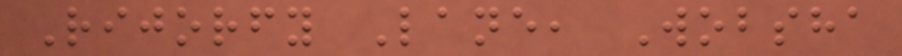Rijorfy Lane, Wobsha
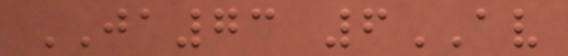JA73 6AV
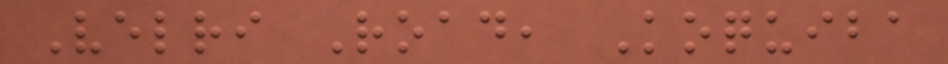Velri Road, Koquiba
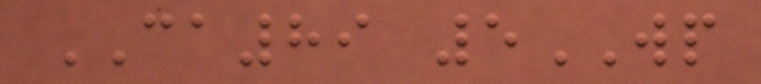CA89 5WP
